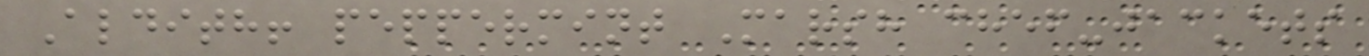Aldith! peppermint Marsh chef-jackets
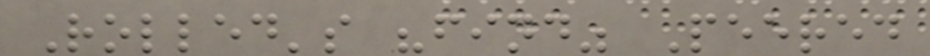Rolled's "find" Peered
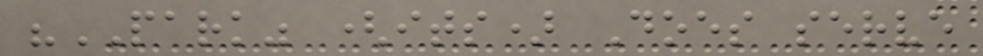"PARK" (its) Does serve
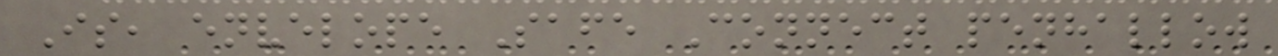Is, envelope Safe Connect penhallow
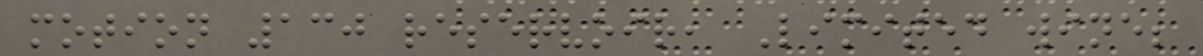motion 130 reservoir, Limited wine;
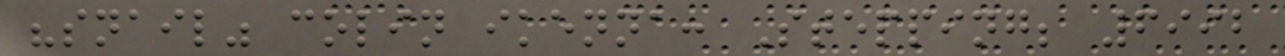"snail" colin ikenna: Stepping; 6992
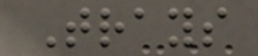Trays
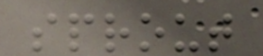sprout
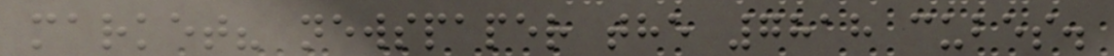market? newspaper the 7818 cubes.
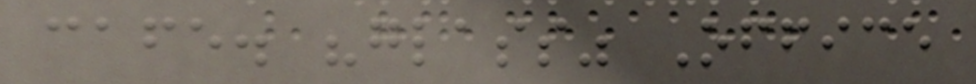cafe. "glass" Office
